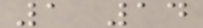1 14
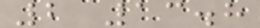2 13.8
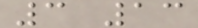3 13
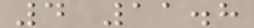4 11.8
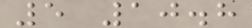5 10.8
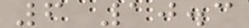6 10.3
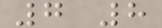7 8
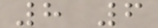8 6
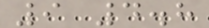9 4.8
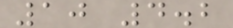10 4.2
